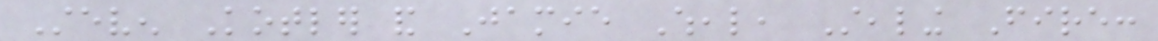Steven Kotler and Jamie Wheal, Stealing Fire:
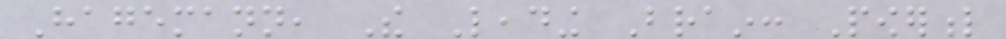Hagemann, The Leading Brain: Powerful
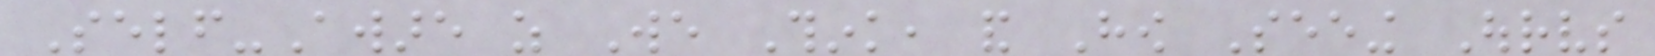Self-Aware as We Think, and How Seeing Ourselves
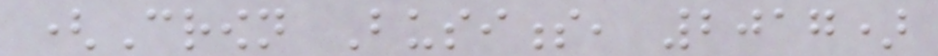(Crown Business, 2017)
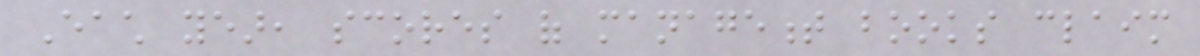Each year, scores of management books claim
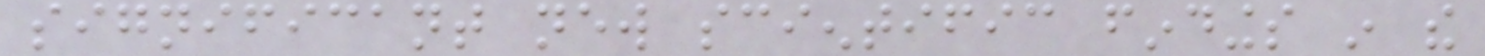significant new scientific findings in the
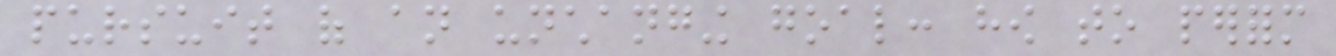pursuit of an unchanging goal: how to perform
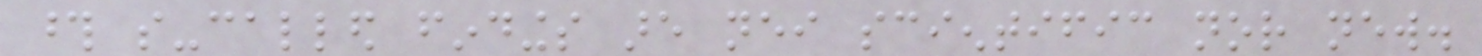those so-called findings are neither scientific nor new.
